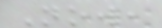Now,
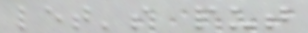let's put
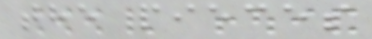the pieces
